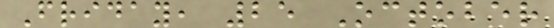Friday, 25 October
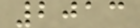2013
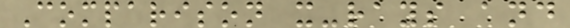Comparison x-rays and
